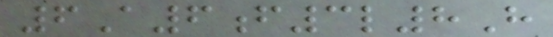6A6f3l8H
